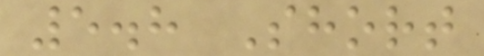5.8 Short
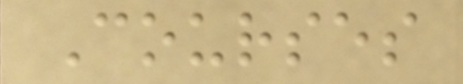Courses
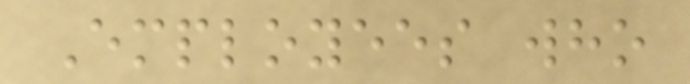Employees who
